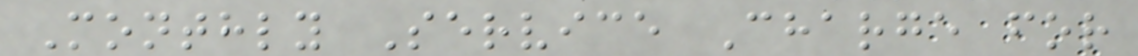Monthly Service Charge for
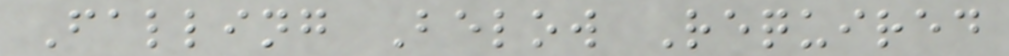Falling Below Required
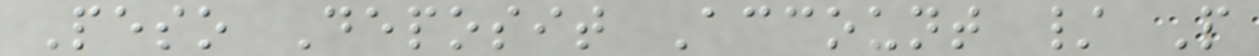Peso Deposit Account / P
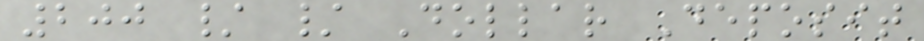200 / / Dollar Deposit
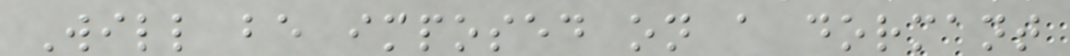Will be imposed on a dormant
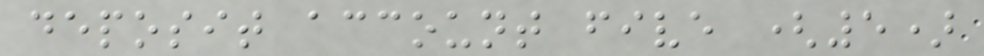deposit account five (5)
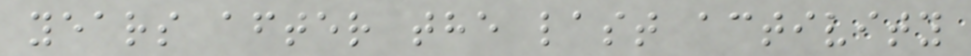years after the last activity
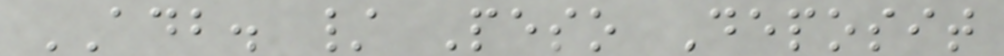ADB. / Peso Deposit
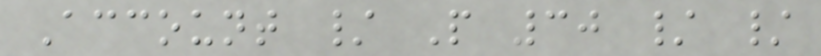Account / P 30 / /
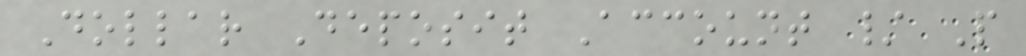Dollar Deposit Account / P
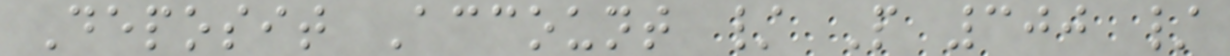Deposit Account / P 300 /
